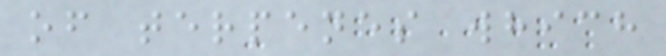of terpenes which
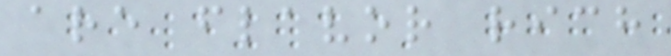are flavor rich
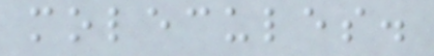molecules.
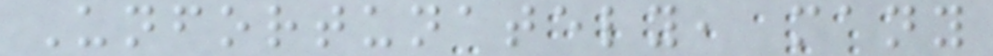Unfortunately, many
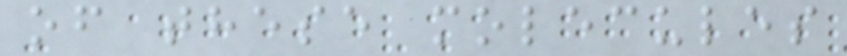of these molecules
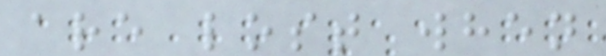are lost when
